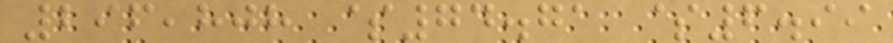296,808 $74.71 $6.99
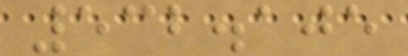532.105
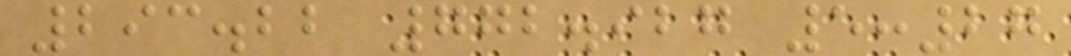293.22 772.927 5:27
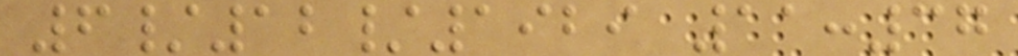6/12/1929 11:37
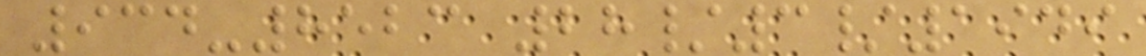934-8523 28/3/1949
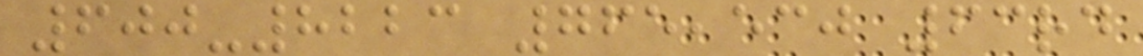600-8223 765,530 63rd
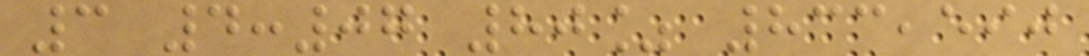3 4:07 80% 833,590
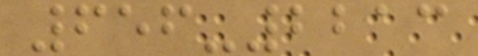656-2213
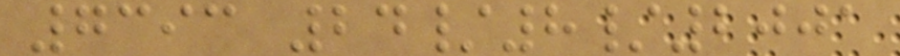7393 24/8/2001
